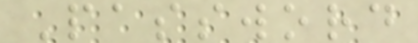Password
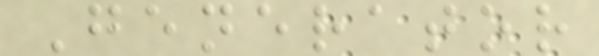Generator
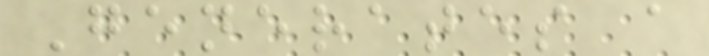Generates a
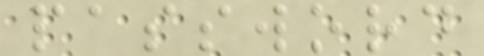password
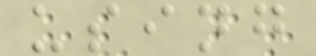using
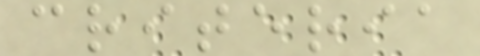criteria
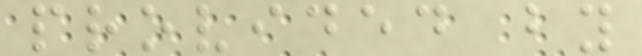provided by
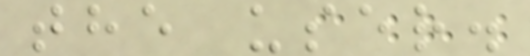the user.
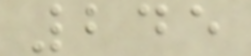245
